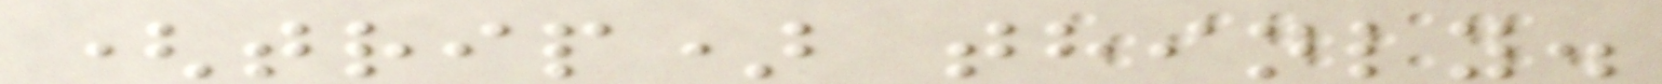(trip) thinly.
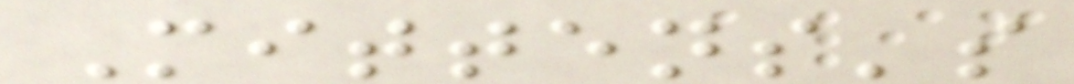Mittens's
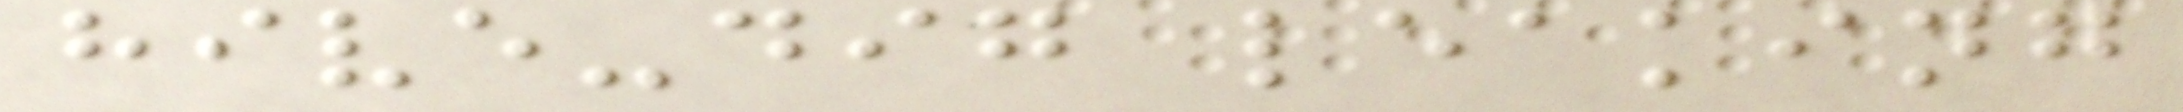hive-dig leaking
